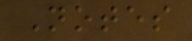Notes
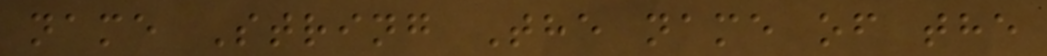name String The name of the
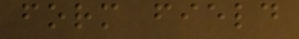form field
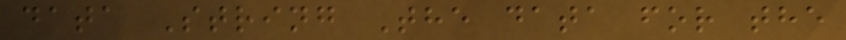data String The data for the
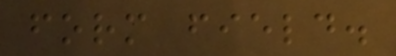form field.
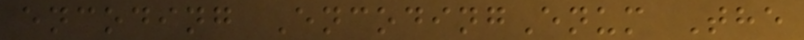encoding EncodingEnum The
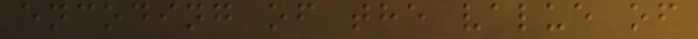encoding of the value of
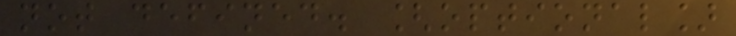not defined. [optional]
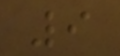9
